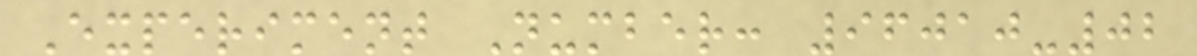Experiment Number: 96010-02
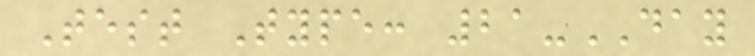Test Type: 21-DAY
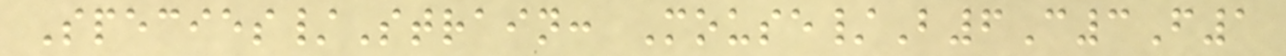Species/Strain: Mouse/B6C3F1
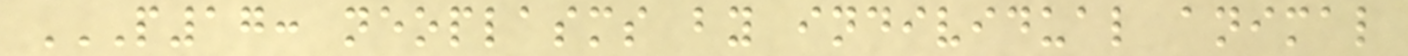P17: NEOPLASMS BY INDIVIDUAL ANIMAL
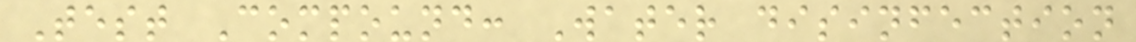Test Compound: Water disinfection
